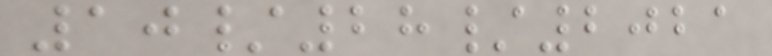10/28/2021
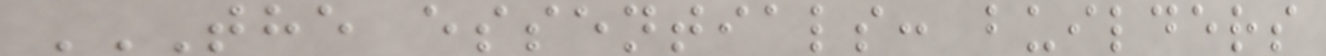THE ESSENTIALS: BUILDERS
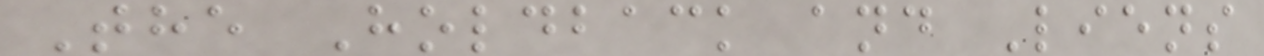The Holdback and Liens
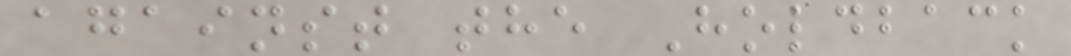against the Holdback
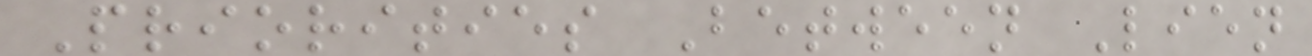Priorities Between Lien
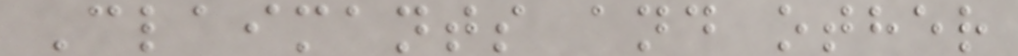Claimants and other
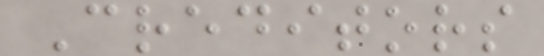Creditors
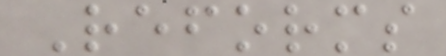Reforms
